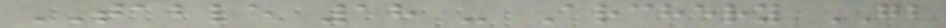TABLE 18 - Archery GB
